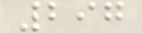297
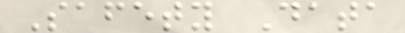Safety Data
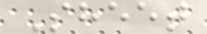Sheet
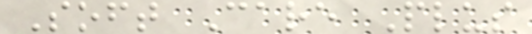Soft Care Plus
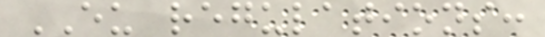EU regulations:
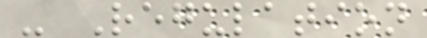- Regulation
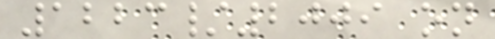1223/2009 on
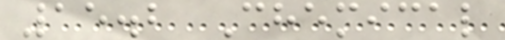15.2 Chemical
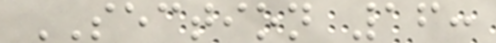SECTION 16:
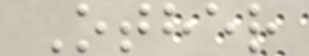Other
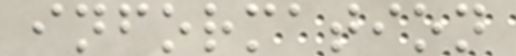information
